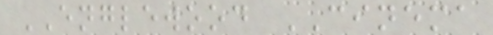ENGLEWOOD CINEMA
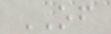OF
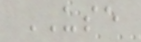USE
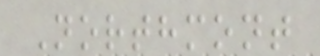Northmont
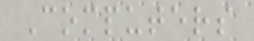Computers
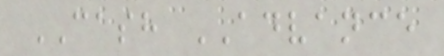CASH ADVANCE
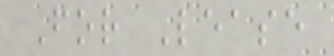For Lease
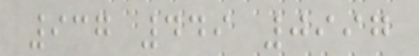937 449 0997
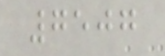7507
